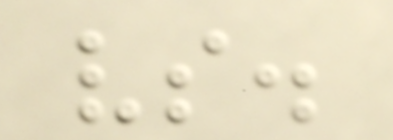vs.
